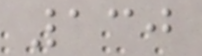130
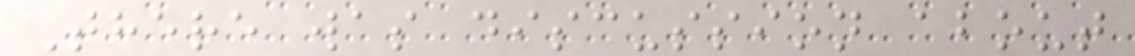There was discussion about
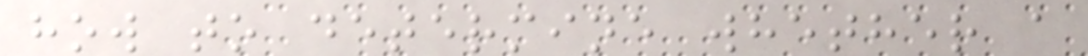how to determine whether a
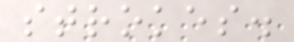strokes.
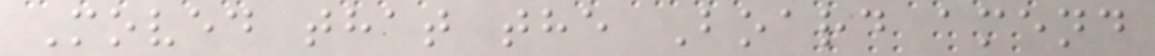Moved that the Board amend
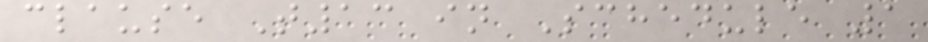clause T13 in Schedule 1
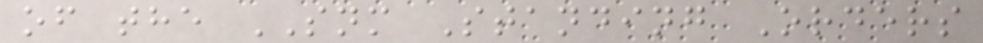of the SNM Standing Orders
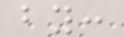by:
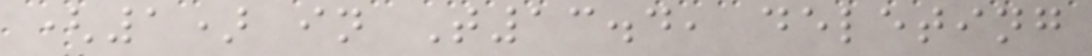(1) in T13.4, deleting
